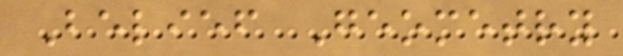Belief Geometry
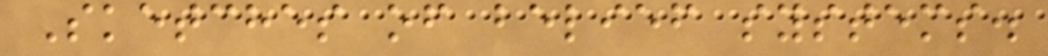Sketches of belief systems.
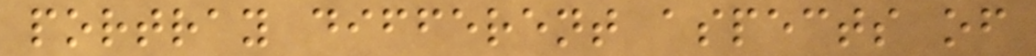portray different aspects of
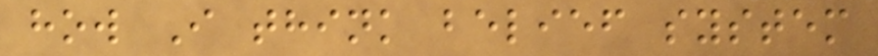how I think belief system
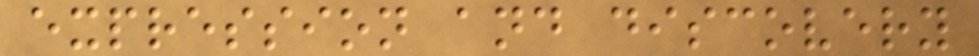expression and discovery
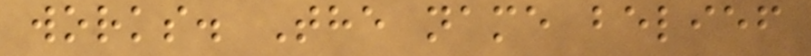works. The name belief
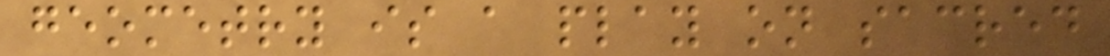geometry is a play on sacred
